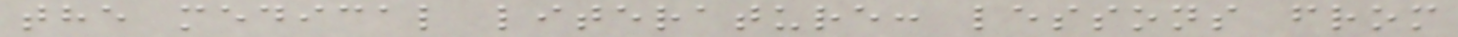the medical literature: lessons from
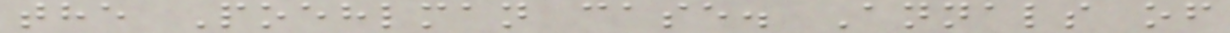the Poehlman case. Annals of
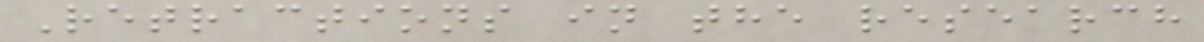Retractions in the research
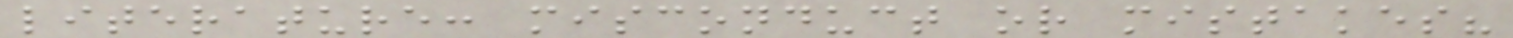literature: misconduct or mistakes?
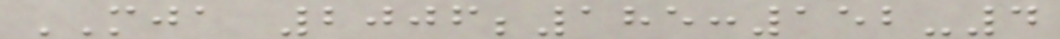MJA 2006;185:152-4
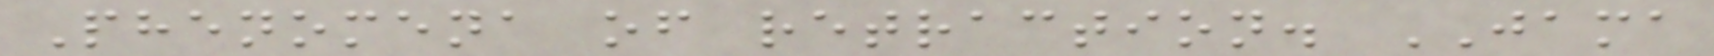Phenomena of retraction. JAMA
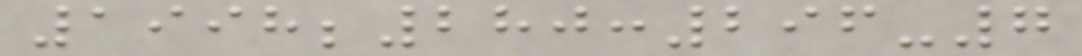1998;280:296-7
